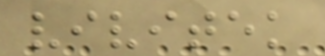vivitek
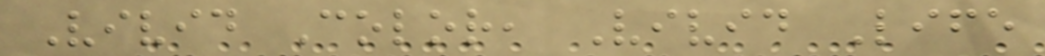Vivid Color, Vivid Life
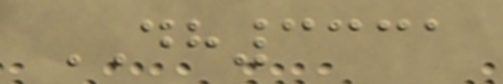DH3331
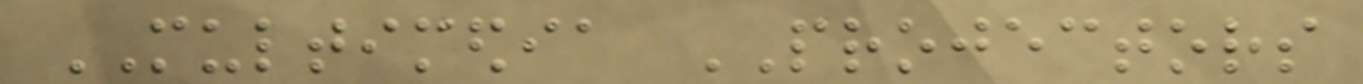MULTIMEDIA PROJECTORS
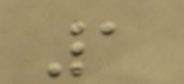1
